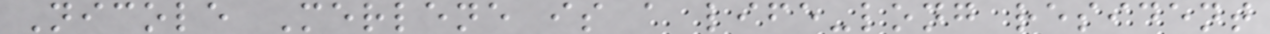Nicole Merlene is a life-long resident
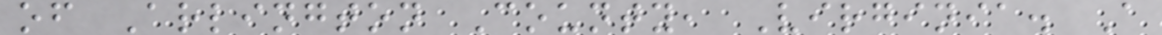of Arlington County, Virginia. A
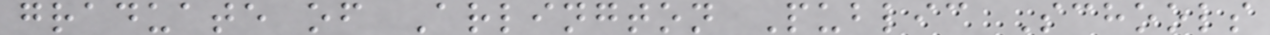graduate of Arlington Public Schools
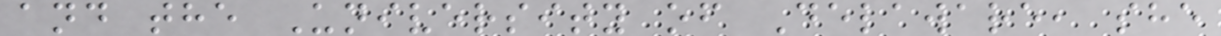and the University of Delaware, she
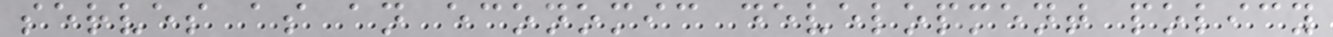serves as an economic development policy
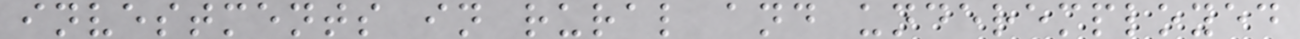investments in rural and underemployed
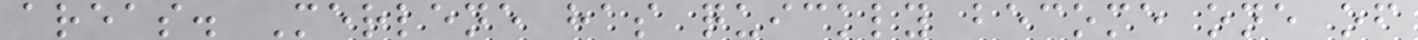areas. Merlene has quickly become one of
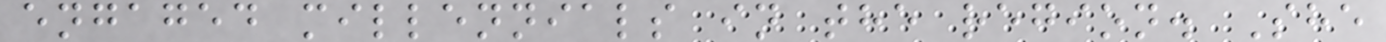engaged millennials in the region. She
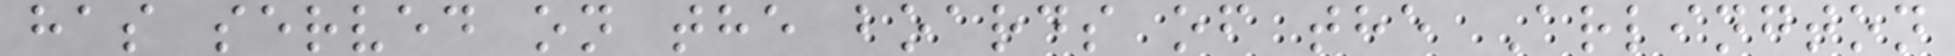has served on the boards of the Arlington
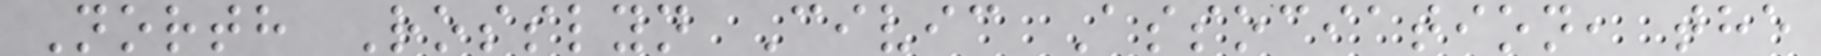North Rosslyn Civic Association, the
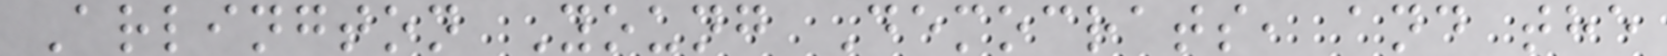Arlington Young Democrats, and the
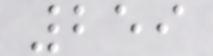259
